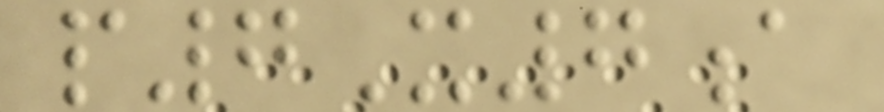p7X7a
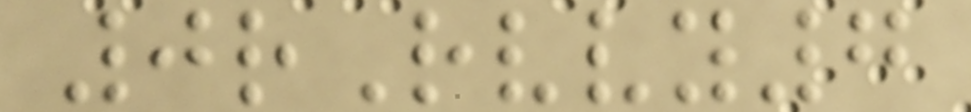0rRvvy7
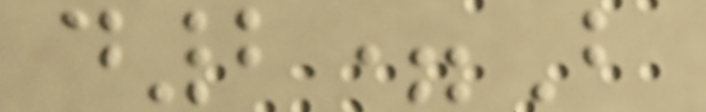d2=B
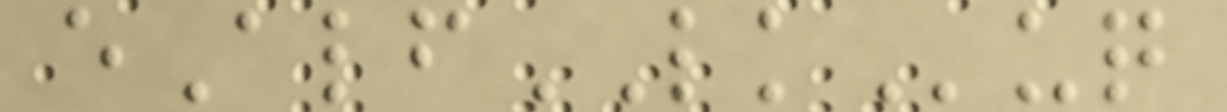eAlfLKuq
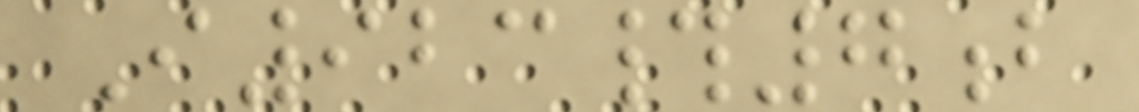I923#7b
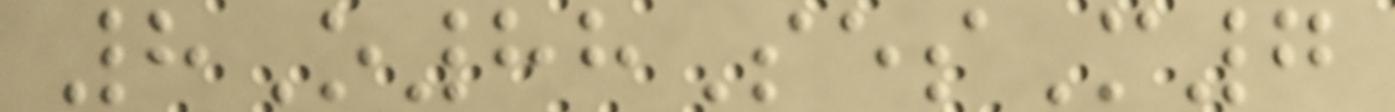8O88SesM7
